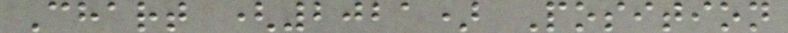Chart (2021) Position
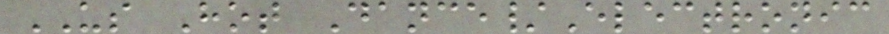US Hot Dance/Electronic
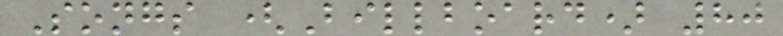Songs (Billboard) 80
